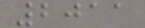2011
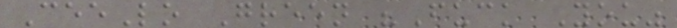CeeLo Green "Fuck You"
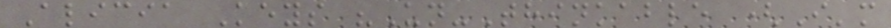Alicia Keys "Un-Thinkable (I'm
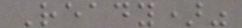Ready)"
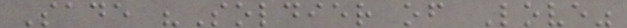Sade "Soldier of Love"
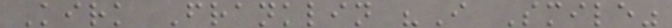Kirk Franklin "I Smile"
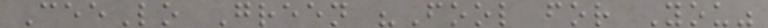CeeLo Green "Fool for You"
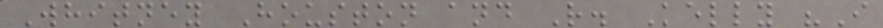Whitney Houston and R. Kelly "I
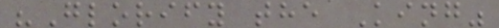"Glorify the King"
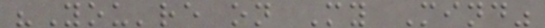"You're on My Mind"
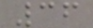36
